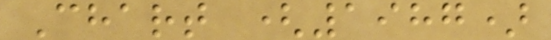Chart (1987)
